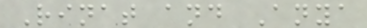Rinat and Anya
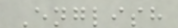English
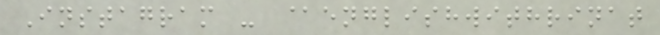Instagram - @englishwithrinat
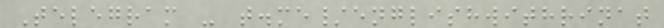Telegram - t.me/englishwithrinat
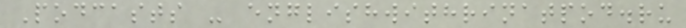Podcasts - englishwithrinatpod.ru
